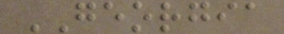GEORGIA
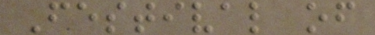Festival of
